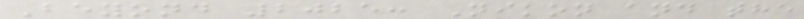Beyond 2025: Nikon and the
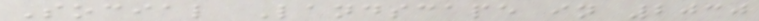Social Landscape in 2030
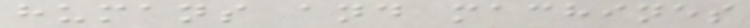humans and machines
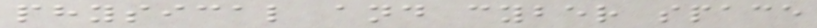physical and cyber space
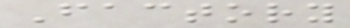Factory
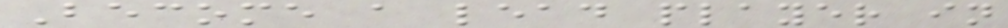Become a lead player in
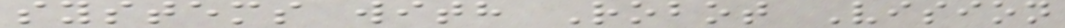systems with Robot Vision
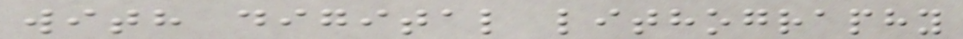with digital lithography
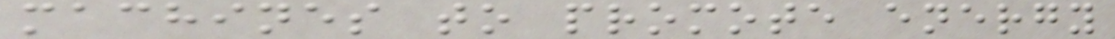machines to promote energy
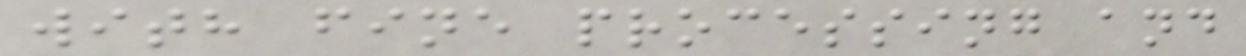with fine processing and
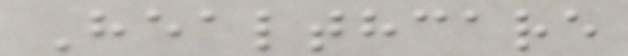Healthcare
